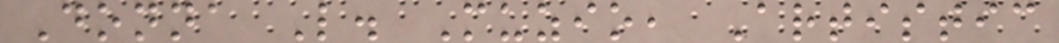Donna L. Muzio, Artistic
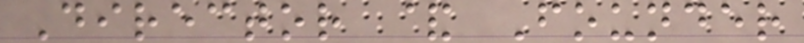Director & Founder
